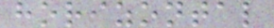horizontal
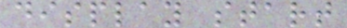display start
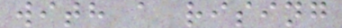with a rising
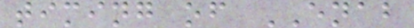timing of ENAB
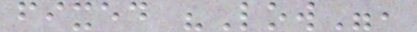fixed "Low",
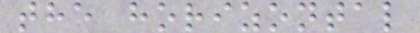the horizontal
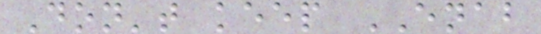Don't keep ENAB
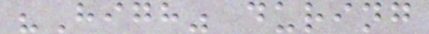"High" during
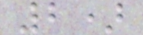2)
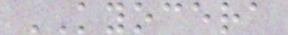KYOCERA
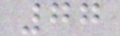77
